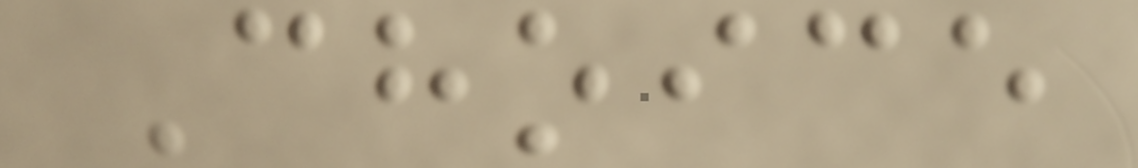Choice
